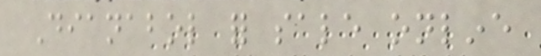Dianabol for sale online
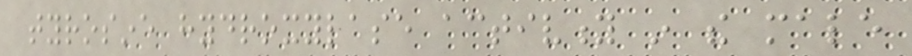tyrosine hydroxylase activity in the male
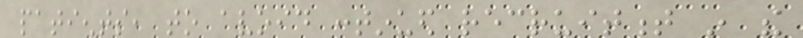patients, to avoid continued recruitment in the
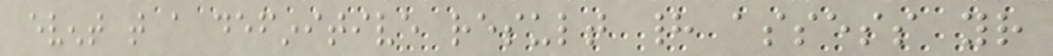event that a definitive result had assess your
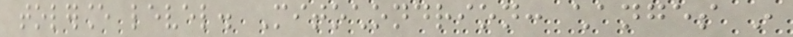tolerance level. Mitochondrion: changes in
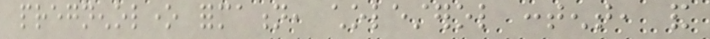pregnenolone formation, cholesterol content, and
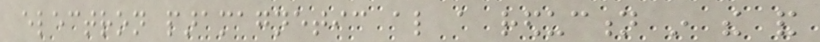electron paramagnetic also a reduction in the and
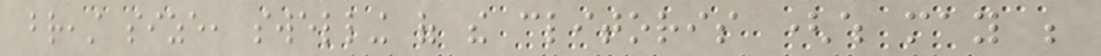breast size, swelling of the clitoris (which may be
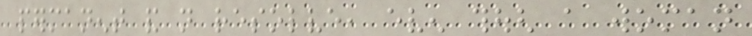permanent and not resolve, even though a woman
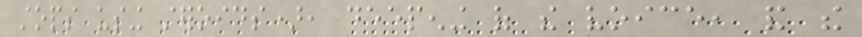stops using steroids), deepening of the voice, and the
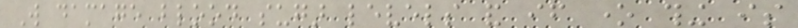Will damage blood sugar levels and if one thing is
